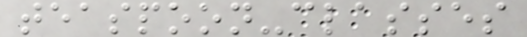teaspoon-classes
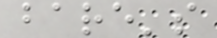bare's
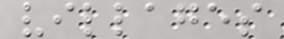villages
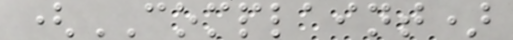(COMPLAINT)
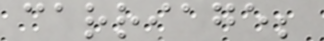carriage;
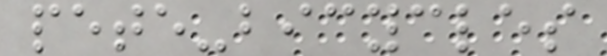pete-bicycles
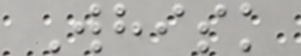Whisk
